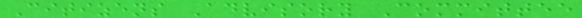Citizens Advisory Committee
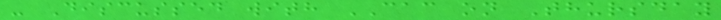- Discussed with CAC on Thursday
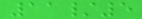11/5
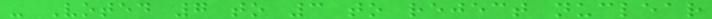- Voted 7 to 3 to reject nuclear
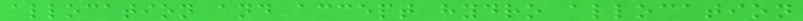allocation and accept hydro allocation
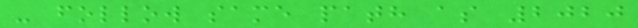- follow same path as 2020
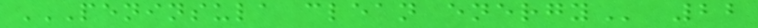PENINSULA CLEAN ENERGY 22
